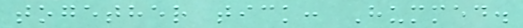together tick: Hummed.
